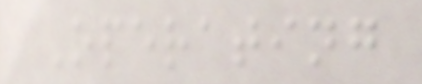Operating
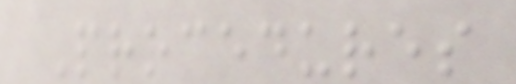Procedures
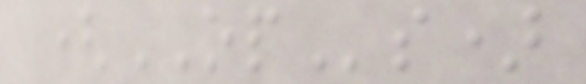(OPs)
